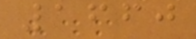1660
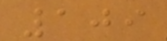109
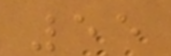55
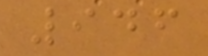946
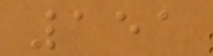151
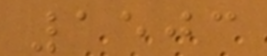1503
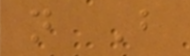n B
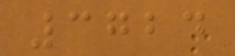3724
